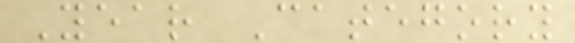Year Category
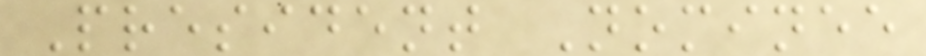President Nominee
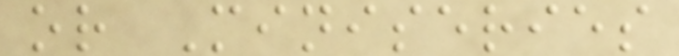or Miniseries
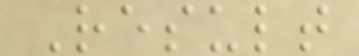Result
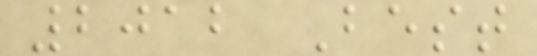2012 Best
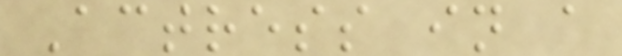Actress in a
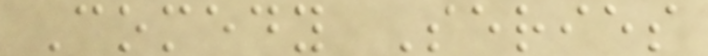Comedy Series
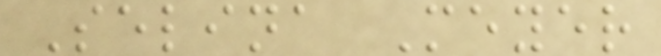Selina Meyer
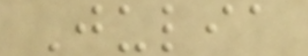Julia
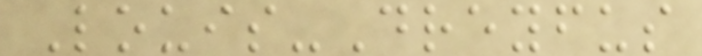Louis-Dreyfus
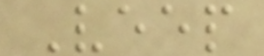Veep
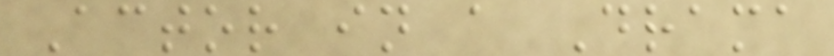Actor in a Drama
